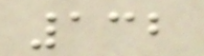132
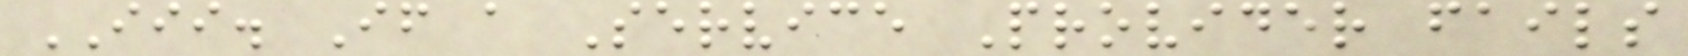III. If a Service Provider fails
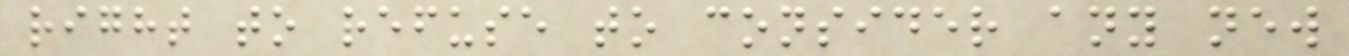right to refuse to consider any new
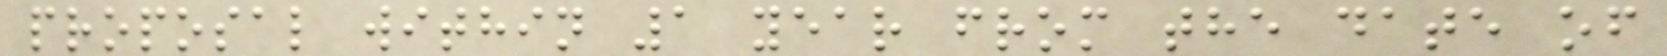proposal within 1 year from the date of
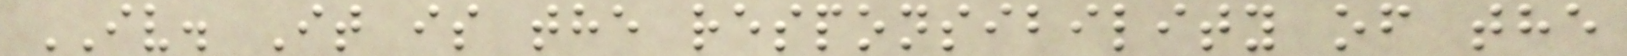IV. It is the responsibility of the
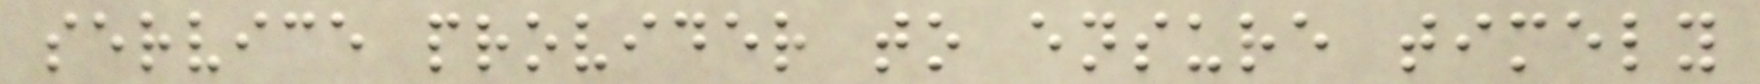service provider to ensure timely
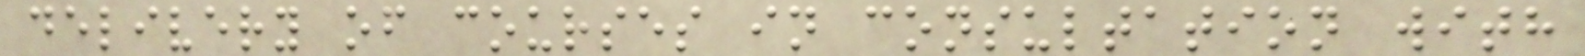delivery of courses in consultation with
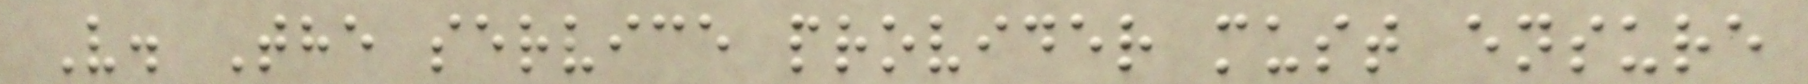V. The service provider must ensure
